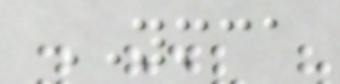YMCA
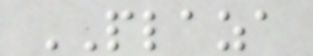PLAZA
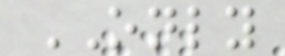ONLY
